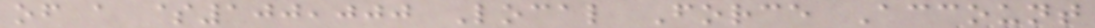of a $100,000 Local Force Account
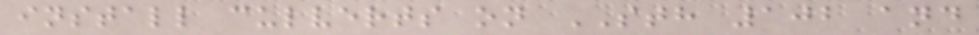install culverts on STH 102 and
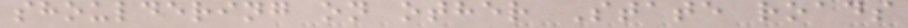shouldering on other State roads
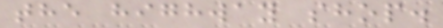the highway shop.
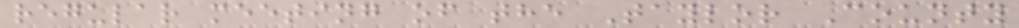regular meeting of the Taylor County
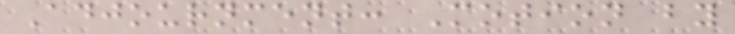Adjournment: Motion by
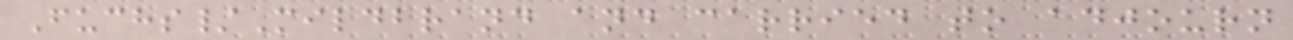Fuchs/Mildbrand and carried to adjourn
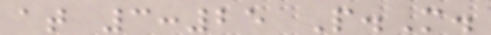at 3:25 P.M.
